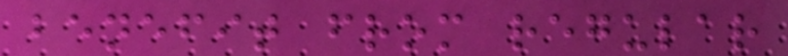benefit from regular
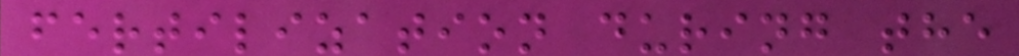fertilization during the
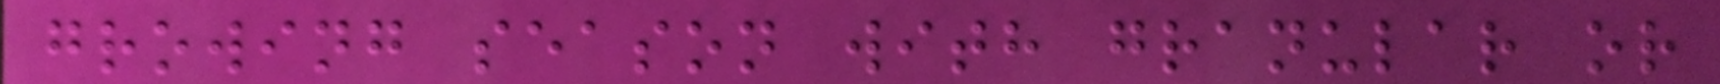growing season with granular or
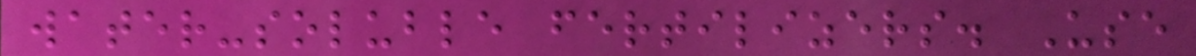water-soluble fertilizers. Use
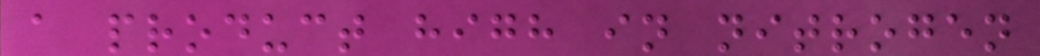a product high in nitrogen
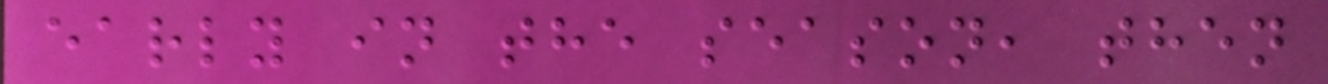early in the season, then
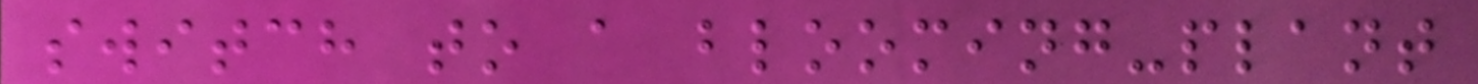switch to a blooming-plant
